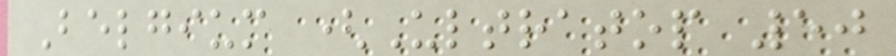Belgium (Ultratop 50
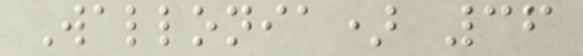Wallonia) 36
